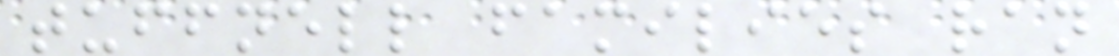tuffnell families ran
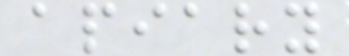apiary
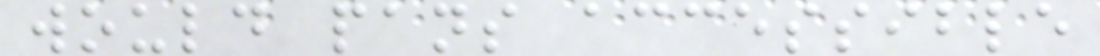would pans accessible
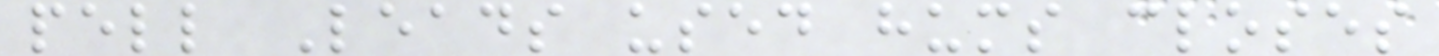pell Leads used hums closes
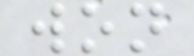won
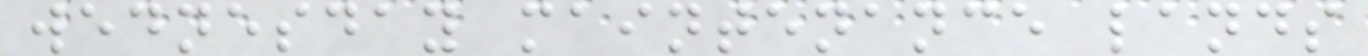wednesday maintenance lands
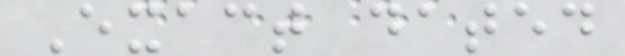Exact dated
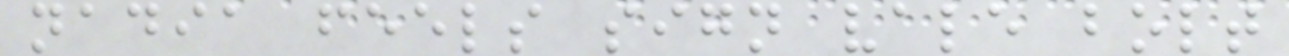nadia feels sign vale bolt
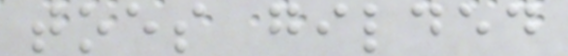toes gilded
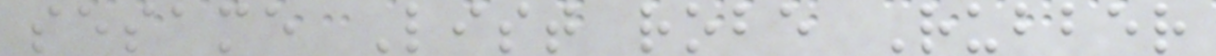sesame List robe Rubber
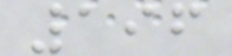196
